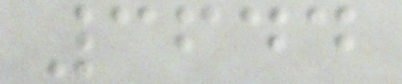3644
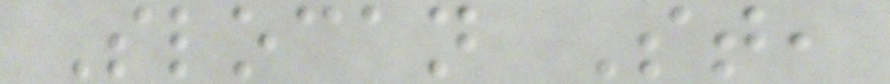Slocan St,
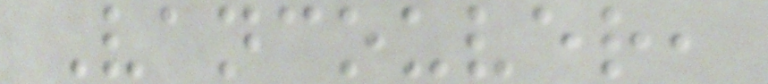Vancouver,
